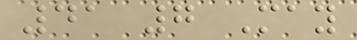41 7 May
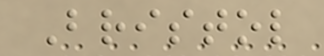Bristol
